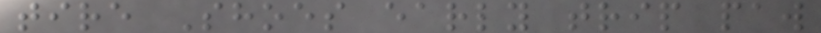tire Shoes early trip paw
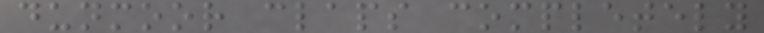dunmoor claps completely
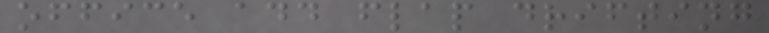office add flap drifting
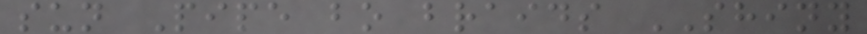sun Pipe bo braids SHINY
